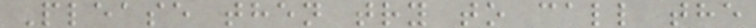Please then try to call the
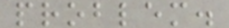problem.
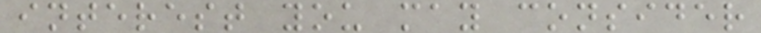interest you may consider
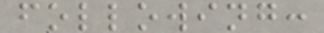following:
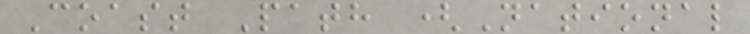Coast Path (National
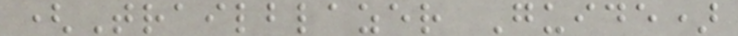(Trailblazer Guide)
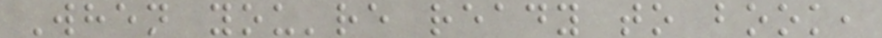When you're ready to book,
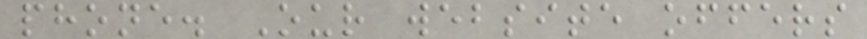phone. Our website offers
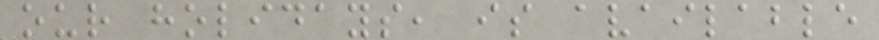our holidays, is available
